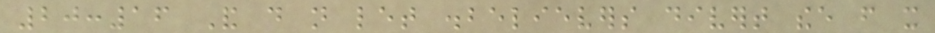20:16 And do not let disbelievers divert thee from it
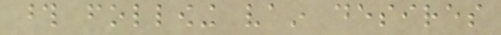those following vain desires
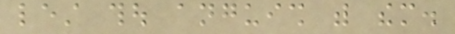lest thou anguish with them.
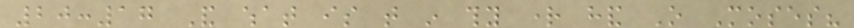20:17 And what is that in thy right hand O Moses?
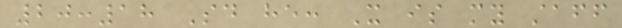20:18 Said he: It is my staff
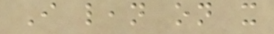I lean on it
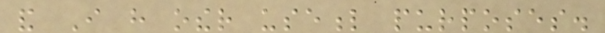and I have other useful purposes.
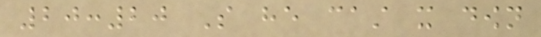20:20 So he cast it down
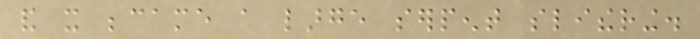and it became a large serpent slithering.
